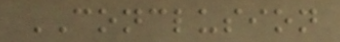CONCLUSION
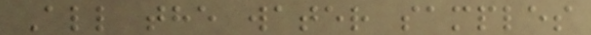All the water samples
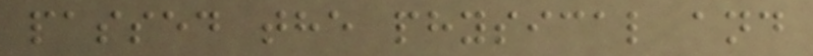passed the physical and
